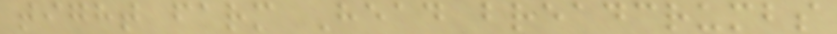tight farm Head breadcrumbs
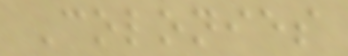Colonies
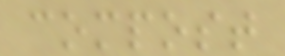compost
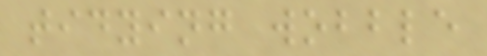tidying wobble
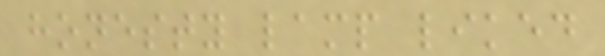honesty lamp liked
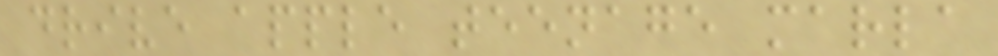drive apple teenage marla
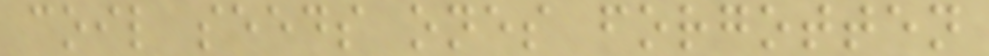coil seeds ones forgotten
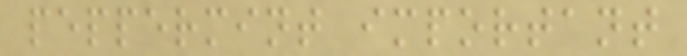peppermint important
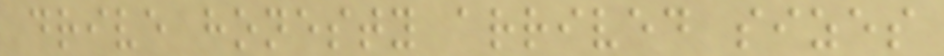drive honesty arrived sizes
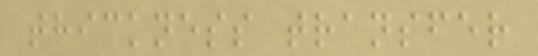thickness transfer
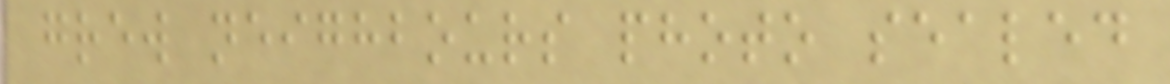grew neighbours photo sealed
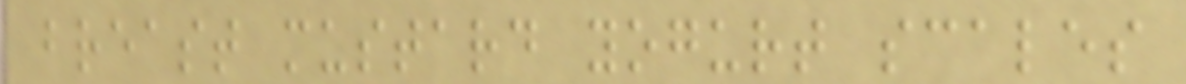breast mustard yogurt scales
